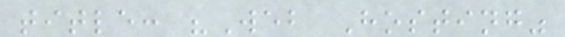title: "Web Hosting"
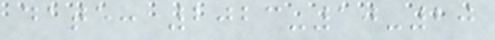date: 2023-10-20
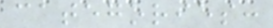categories:
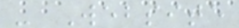- Website
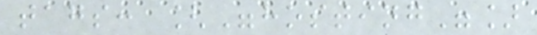tags: ["hosting"]
